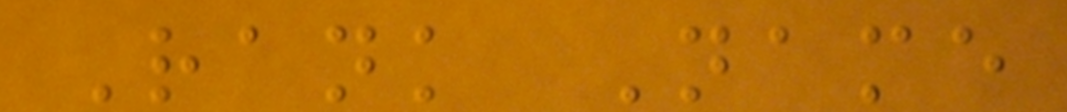Rank Name
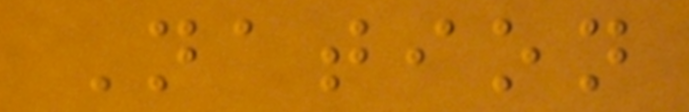Nation
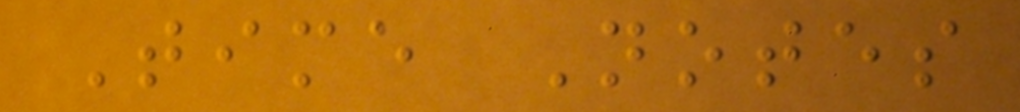Time Notes
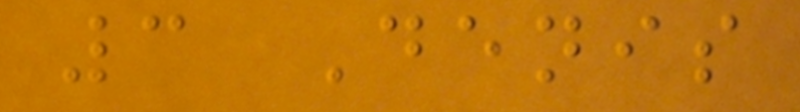3 Denis
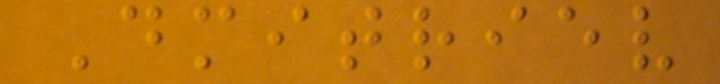Dmitriev
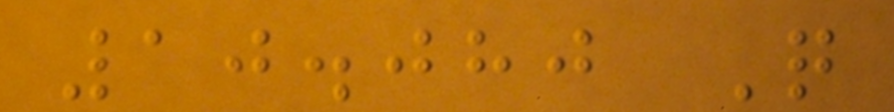10.080 Q
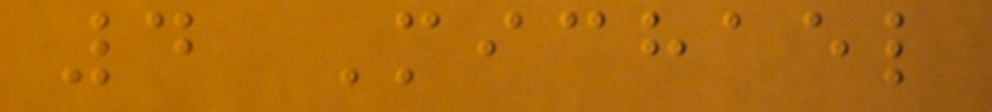4 Michael
